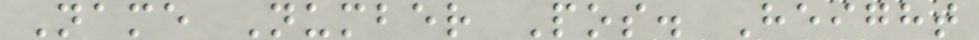Name Number Pos. Height
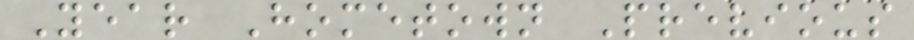Year Hometown Previous
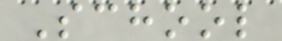School
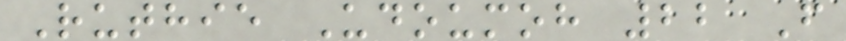Ruthie Udoumoh 22 F
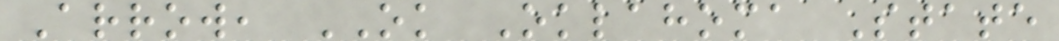Arrow, OK Oklahoma State
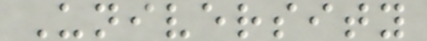University
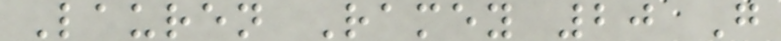Lauren Ramey 20 G
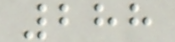288
